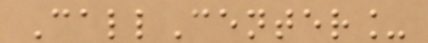CallCenter_
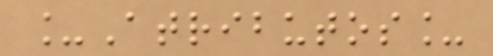_Atributos_
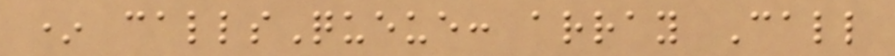* callsQueue: array Call
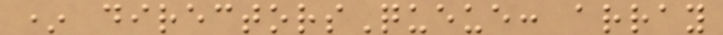* directorsQueue: array
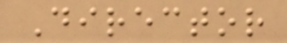Director
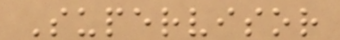Supervisor
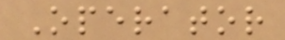Operator
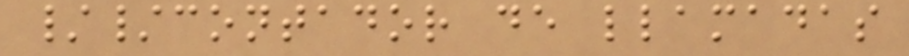//contador de llamadas
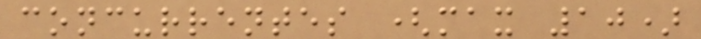concurrentes (max 10)
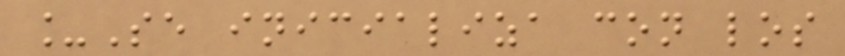_Se inicializa con los
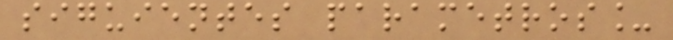siguientes parametros_
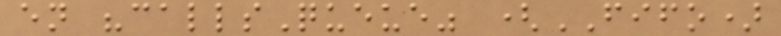en "callsQueue" (FIFO)
